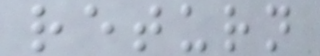return
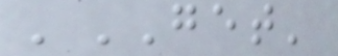'GET'
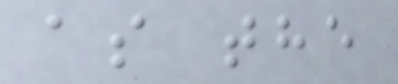as the
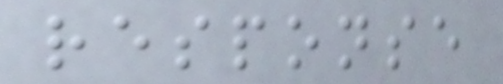response
